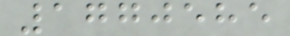1770585
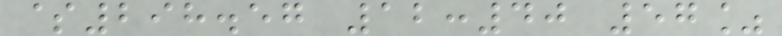$298.57 12:40 57%
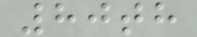80th
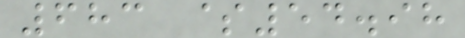683 $54.98
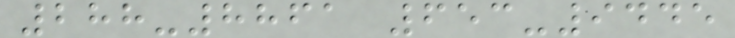288-8861 653-9445
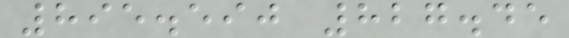895.590 827.45
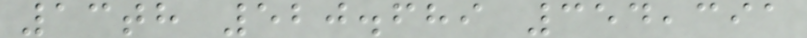13th 520.689 354,391
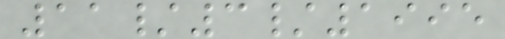11/3/1995
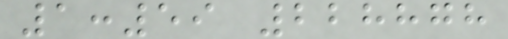1:59 228878
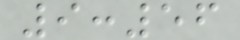9:56
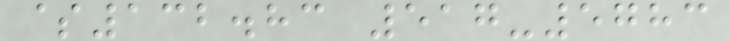$132.83 517-5783
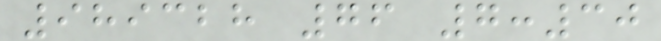989328 76 7:30
